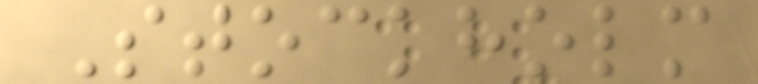Stockholm
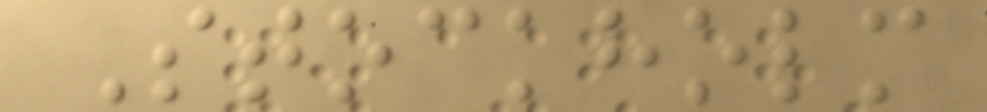Stockholm
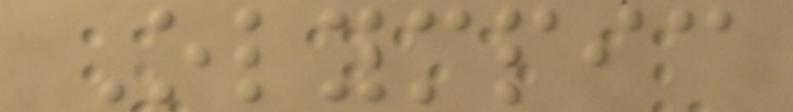Olympic
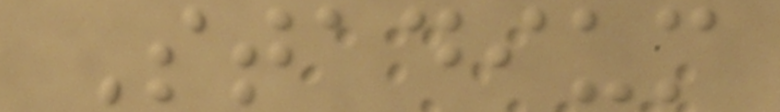Stadium
